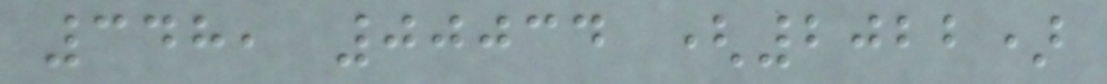348, 00034 (2022)
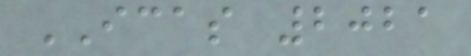ICAS 2021
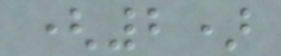(2)
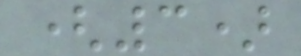(3)
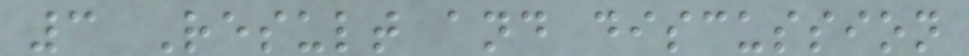3 Result and discussion
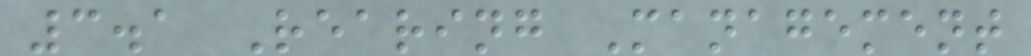3.1 Rearing Management
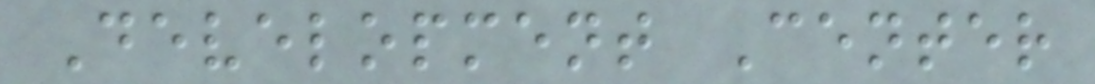Development Center
